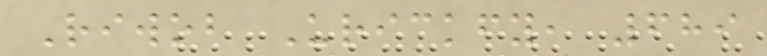Riwob Urickfy, 689
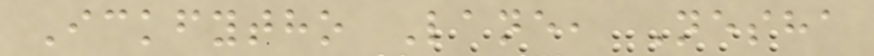Ickfytho Lane, Nesha
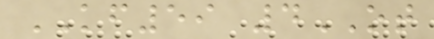KF59 4OT
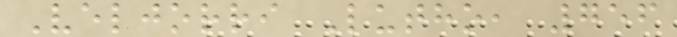Veljorri Lutho, 756
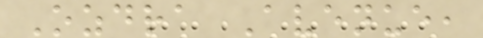Ozdra Avenue,
